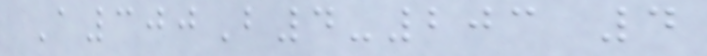A300B4-203 4
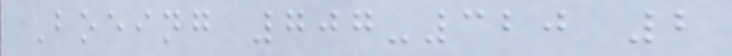Boeing 707-320 2
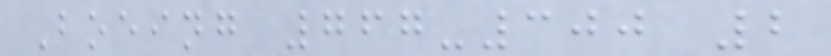Boeing 767-300 2
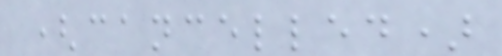(cancelled)
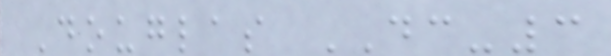Douglas DC-3
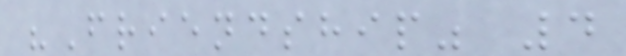"Friendship" 4
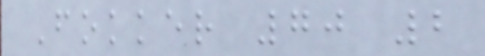Fokker 70 2
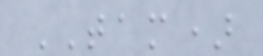TAM)
